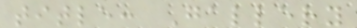title: Gallery
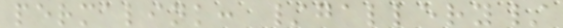permalink: /gallery/
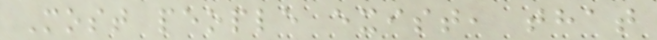Most people exist, that
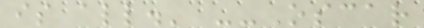is all.' --Oscar
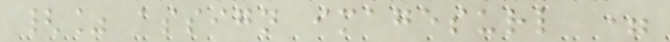{% assign imagesurl =
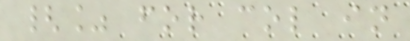{% for col in
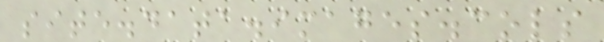site.data.images.cols
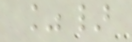%}
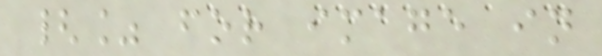{% for image in
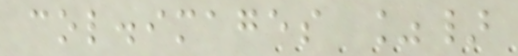col.images %}
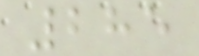285
